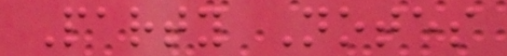Party Notes
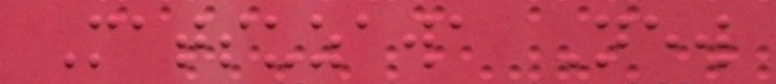Matsuzawa New
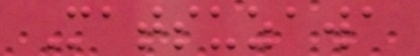Matsuzawa
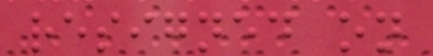resigned on
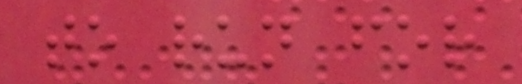to run for
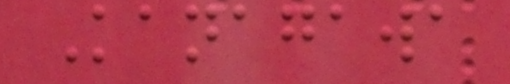Kanagawa
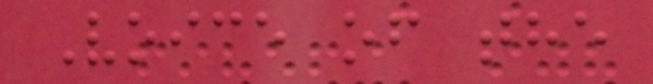Voice of the
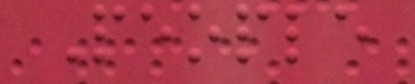People
